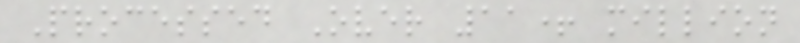Processed Over 11+ million
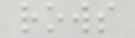rows
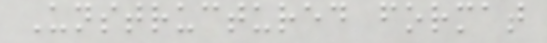Unstructured format
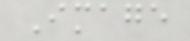Image
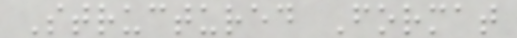Structured Format
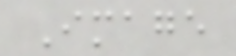Image
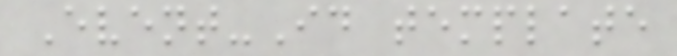Event-Id template
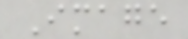Image
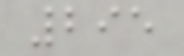295
